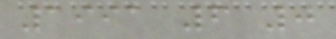1991 6 0
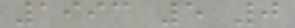1993 5 0
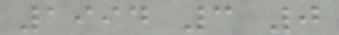1994 3 0
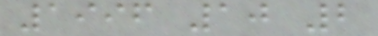1996 10 2
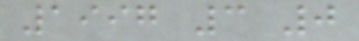1997 3 0
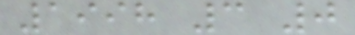1998 3 0
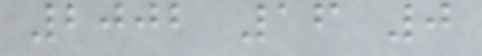2002 16 0
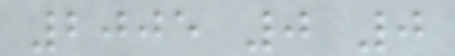2005 0 0
